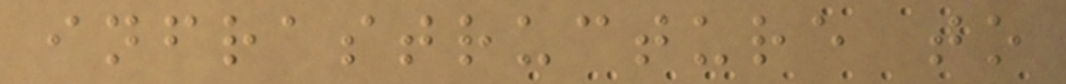infrastructure to
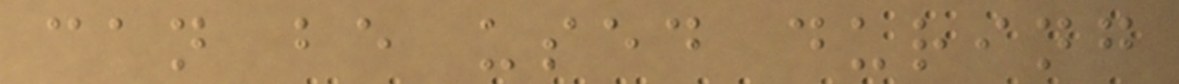can be used during
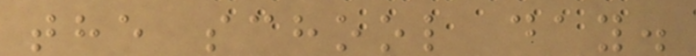the school day.
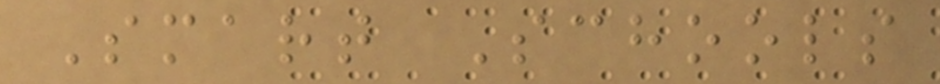Smart Schools
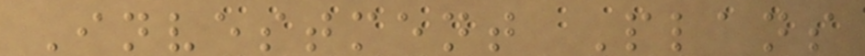Investment Plans
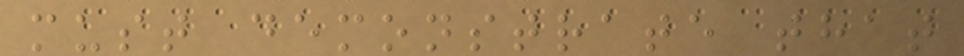must demonstrate that
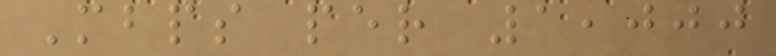Mbps per 1,000
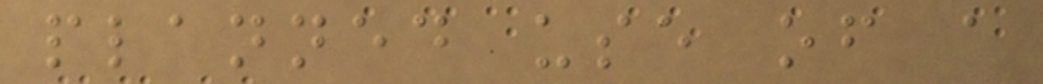planned use of a
